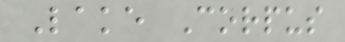Lake Corpus
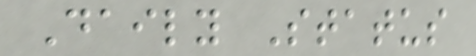Daily Status
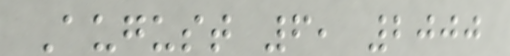August 6, 2000
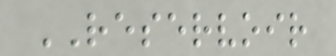RESERVOIR
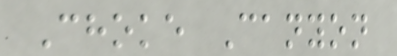Choke Canyon
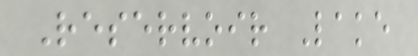Reservoir Lake
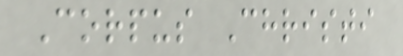Corpus Christi
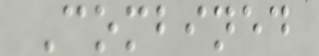Combined
